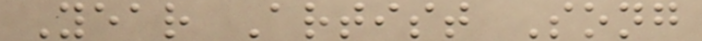Year Artist Song
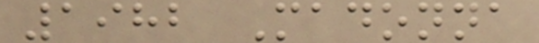1982 Madonna
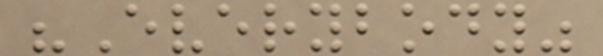"Everybody"
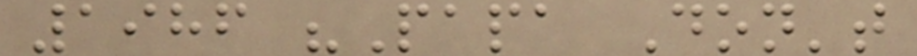1986 "Papa Don't
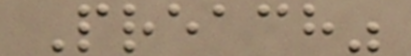Preach"
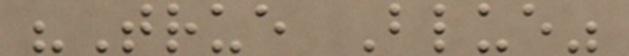"True Blue"
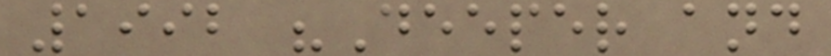1992 "Deeper and
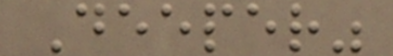Deeper"
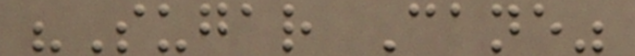"Sugar Cane"
